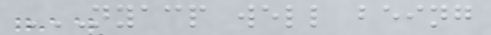NYACP WELL BEING
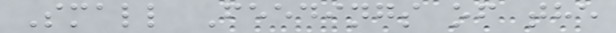Small Feedings of the
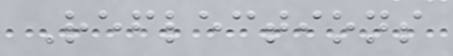Reflections
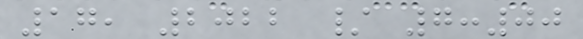17, 2022 / 7:00
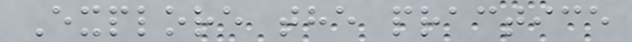Explore the practice
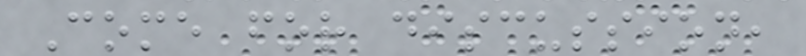Come for discussion,
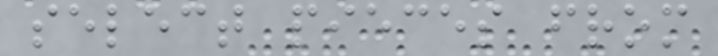select pieces from
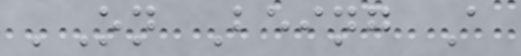'On Being A
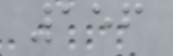156
